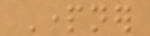Partner
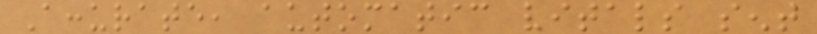Accurate, automatic vitals sent
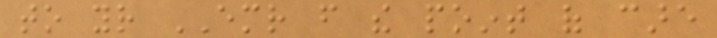to your EMR from the point of care
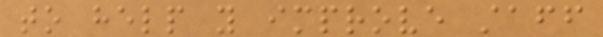to help you improve staff
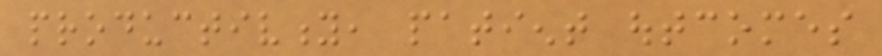productivity, patient outcomes
